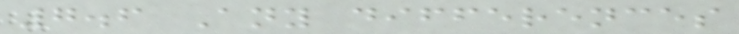7.6 Any differences
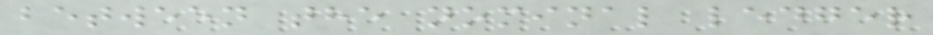between the nominal ledger
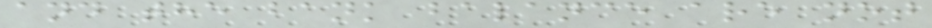and the bank balance are not
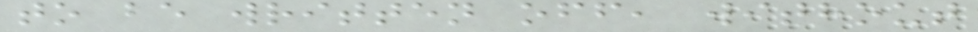to be written off, without
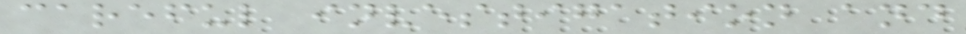careful investigation and
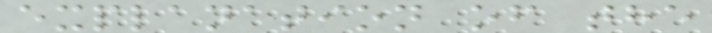explanation of the
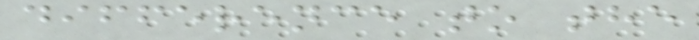difference to the
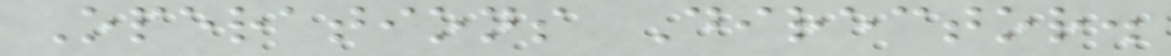Operations Director.
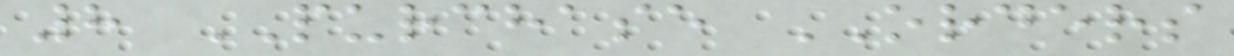8 PURCHASE ORDERS
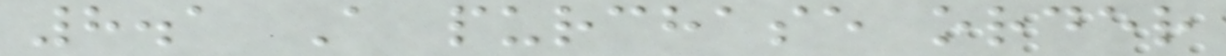8.1 A purchase order
